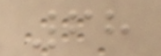68
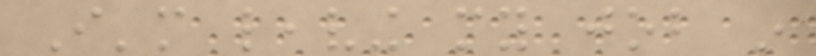I'm leaving my job in
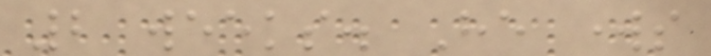2 weeks. He works
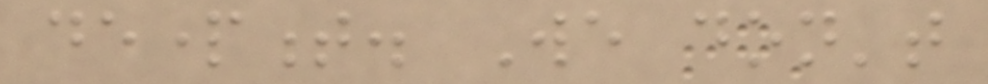department. We don't
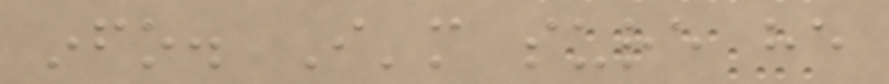info. I'm sure he
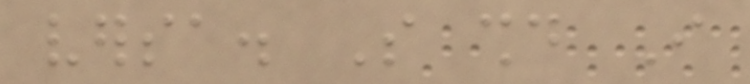versa. So should I
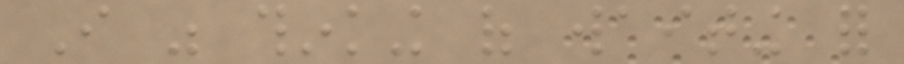I was thinking of waiting for
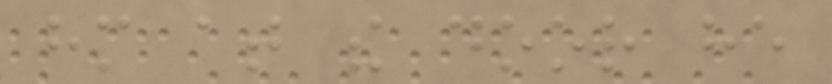him at the door he
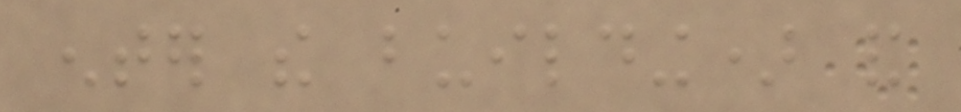enter the building) and
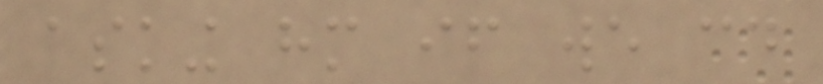asking him if we could
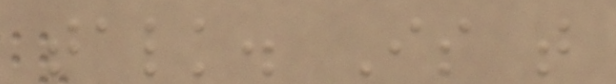talk. Is that
